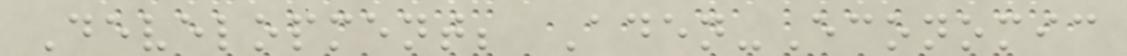Development; Aden-Economic
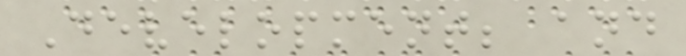Development; and
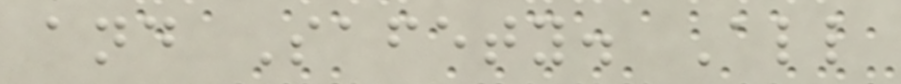and Safety. All
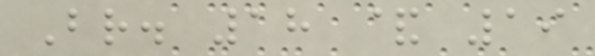Br. 18 & 19
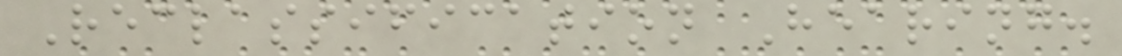Reclassification Hearing.
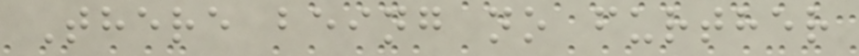There being no further
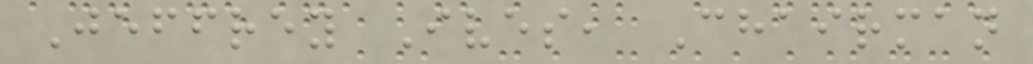Jeffrey Ives, Chairman
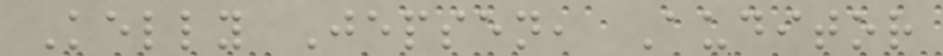Kelly Jepsen, Auditor
